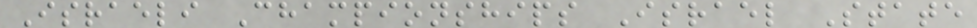Israeli Championships Israel State
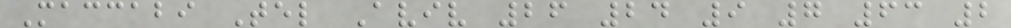Maccabi Tel Aviv 26 24 9 7 63 2
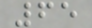65
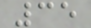35
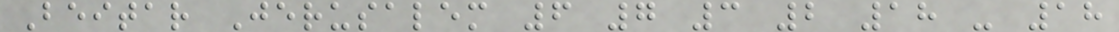Beitar Jerusalem 6 7 3 2 18 - 18
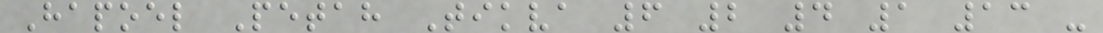Hapoel Petah Tikva 6 2 4 1 13 -
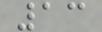13
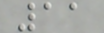11
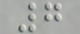7
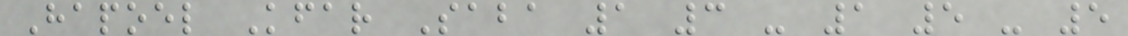Hapoel Kfar Saba 1 3 - 1 5 - 5
